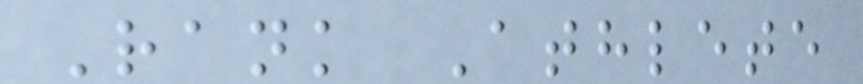Rank Athlete
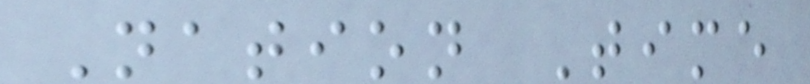Nation Time
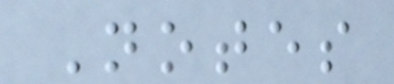Notes
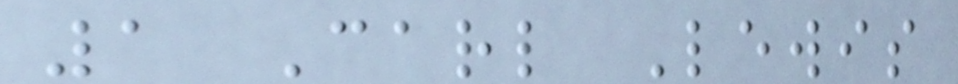1 Carl Lewis
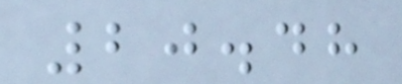20.48
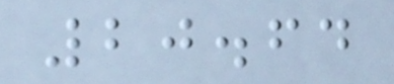20.64
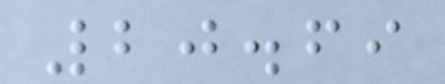20.69
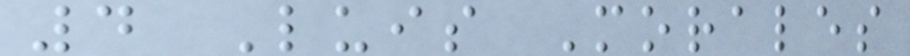4 Luis Morales
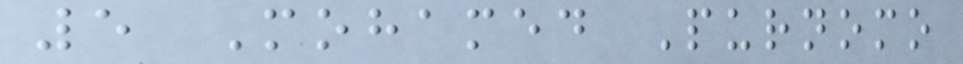5 Mohamed Purnomo
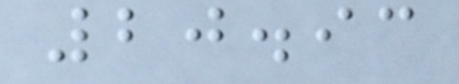20.93
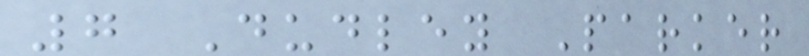7 Dudley Parker
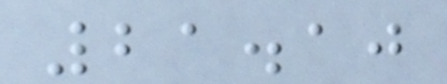21.10
